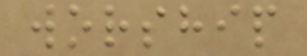worship
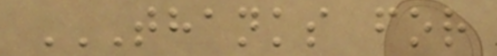THANKS FOR
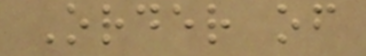Order of
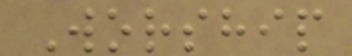Worship
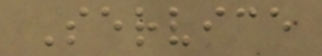Service
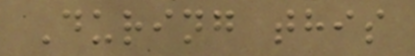During this
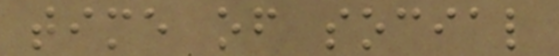time of social
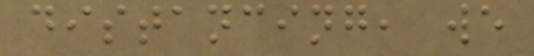distancing, we
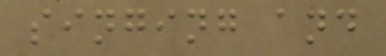singing and
